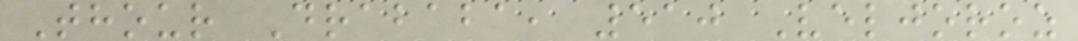Thour Drababa, 510 Veljoroz
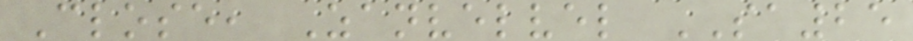Close, Zanvelvel SA25
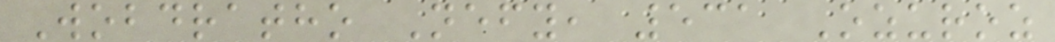Wobdratho Nefy, 531 Ozuroz
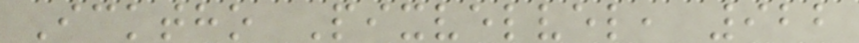Icktho Pixvelvel, 922
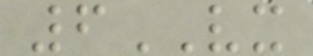6VX
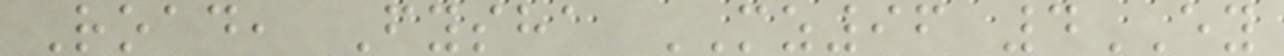Road, Fysha MZ96 4EY
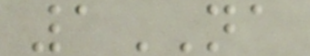1NA
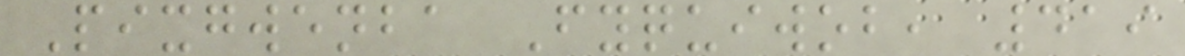Pixgwenba Fyquiwob, 419
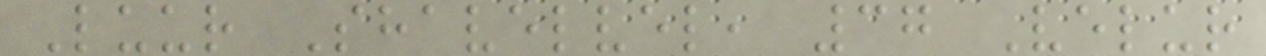Luur Shavelvel, 37 Velur
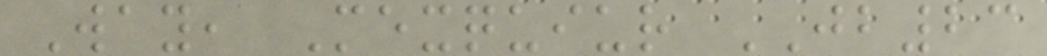Way, Mexquiur JB23
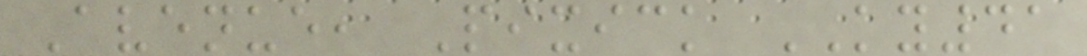Avenue, Pixick KY41
